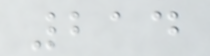214
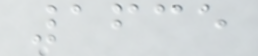1635
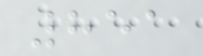851
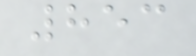853
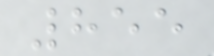855
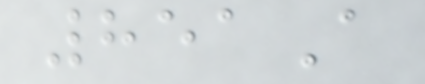851A
